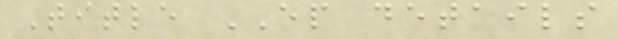Title EP details
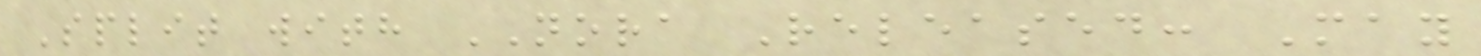Split with NORA Released: May
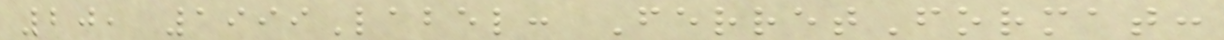20, 1999Label: FerretFormat:
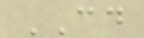CD
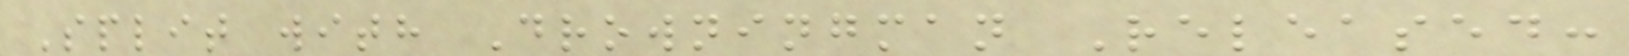Split with Drowningman Released:
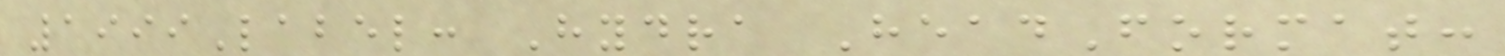1999Label: Hydra HeadFormat:
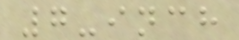7-inch
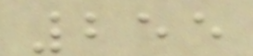255
